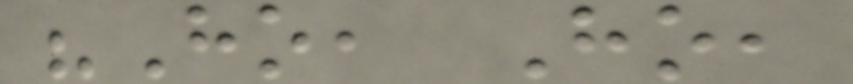"Ho, Ho,
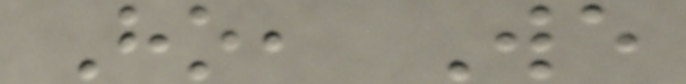Ho, We
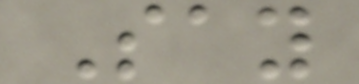Say
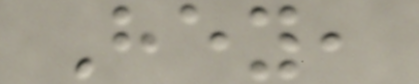Hey,
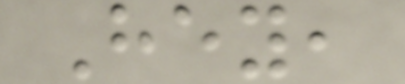Hey,
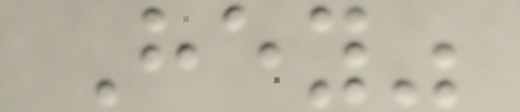Hey"
